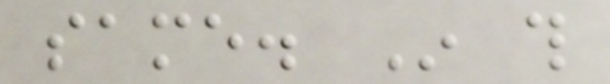same. In this
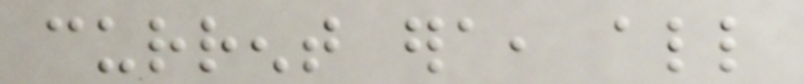current era, all
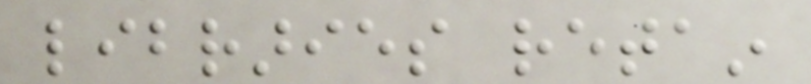libraries retain
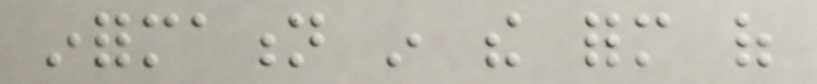information in the form of
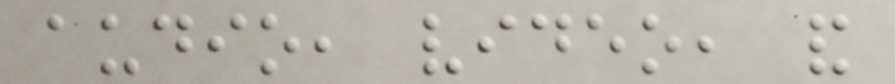audio, video, and
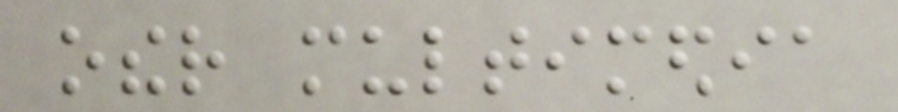other multimedia
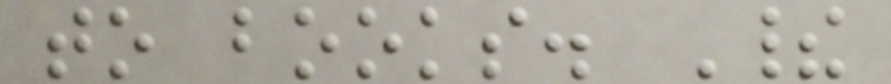to books. Their
